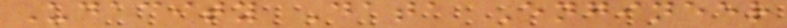Udacity Data Engineer
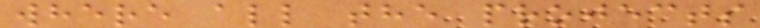where all the projects
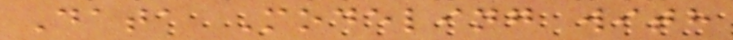Data Modeling with
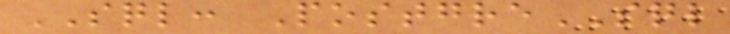SQL: PostgreSQL
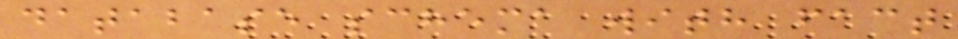database schema with fact
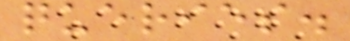queries.
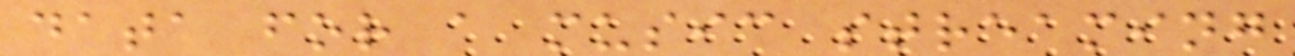data for a music streaming
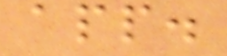app.
